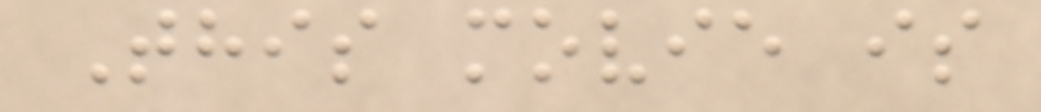This movie is
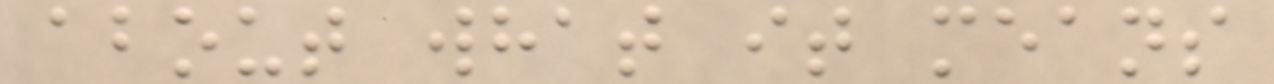about what it means
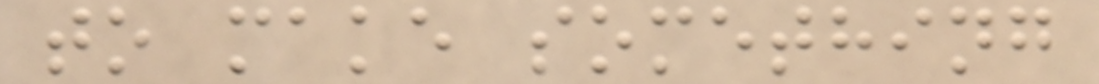to make something
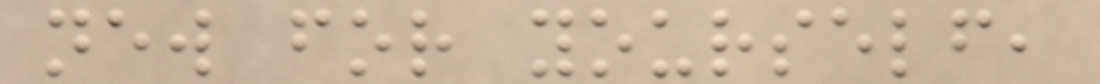new for yourself,
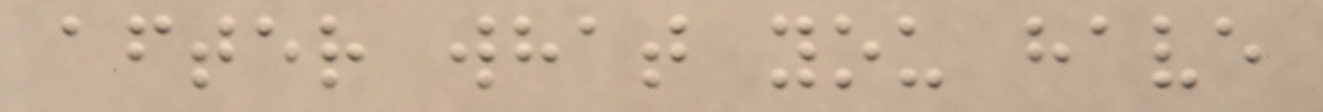after what you have
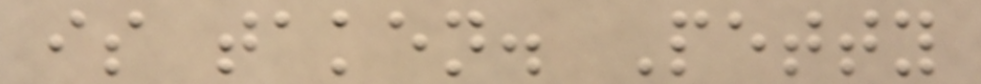is taken. Petty
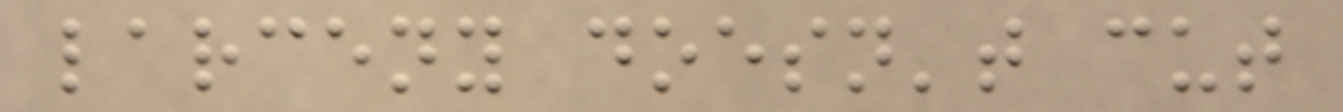larceny doesn't cut
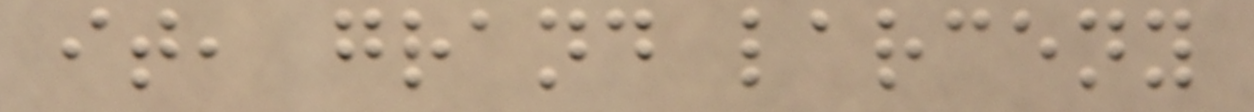it, grand larceny
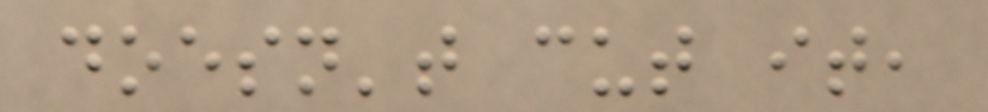doesn't cut it,
